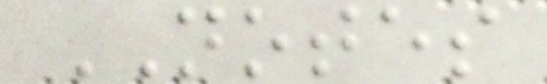NOTES
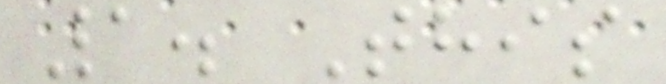1. This
